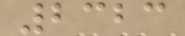2323
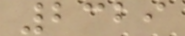2329
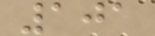101
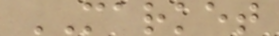MARKET
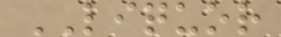LIQUOR
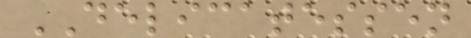DELICATESSEN
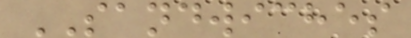SANDWICHES
